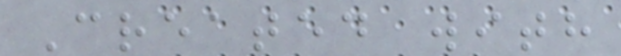Created with
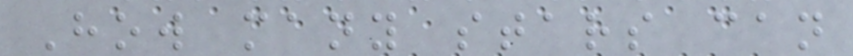How many stars can
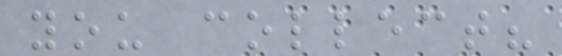you collect?
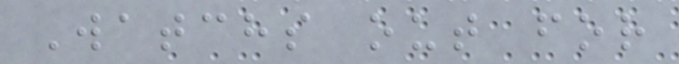Watchs out for
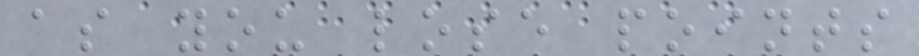as you lose points
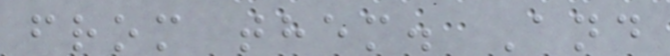from them. And
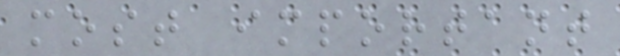most important
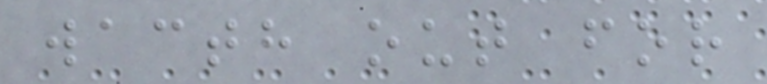wacth out for
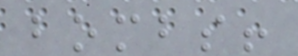bombs!
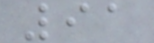91
